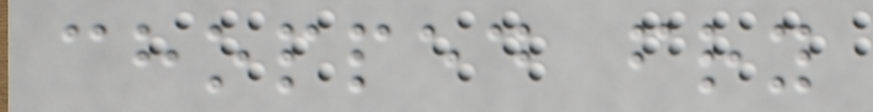chopped fry
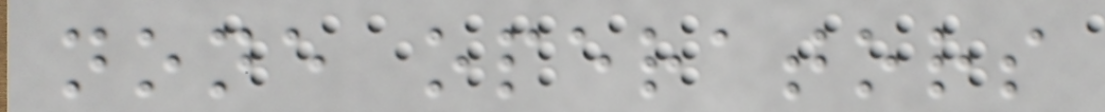none operators
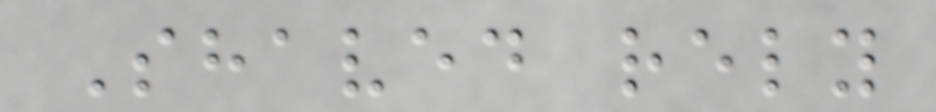Shaved rely
